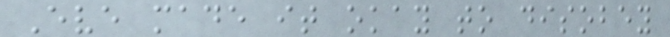Eve made it okay to disobey
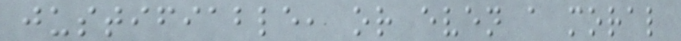justifiable, or even a moral
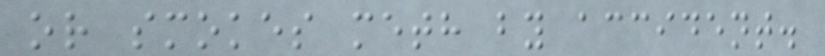or smokes meth by accident.
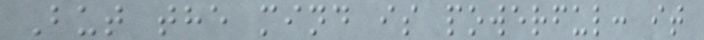But the mind is powerful: it
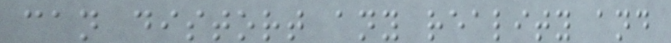can distort any reality and
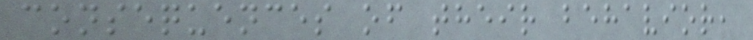consequences of their behavior,
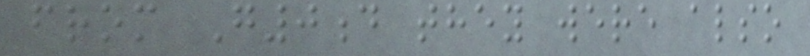from G0d they were also
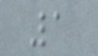1
